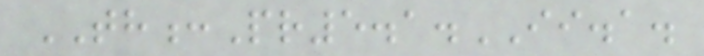TH:Pr5.1.II.a.
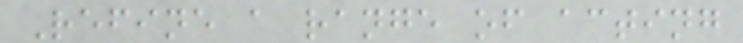Refine a range of acting
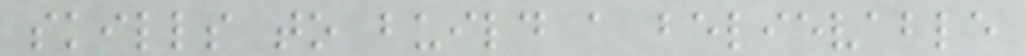skills to build a believable
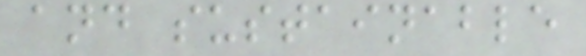and sustainable
